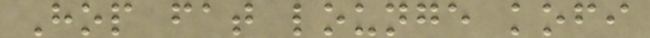Hop fat lounge kofi
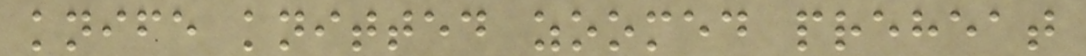knife knitted zoomed preheat
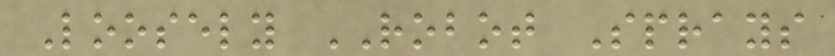Loosely ROBOT Sprays
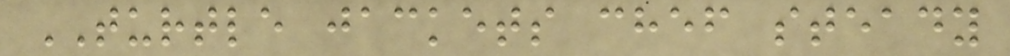TURTLE jackets chef steady
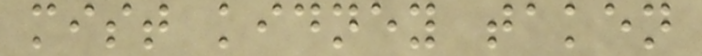mist kidney taken
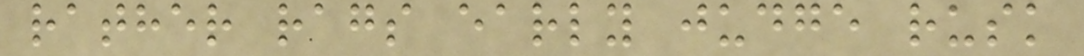rather rags early judge rusk
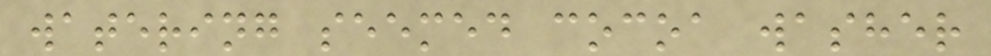watering seemed cocoa washer
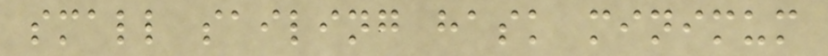small sailing hask minimum
